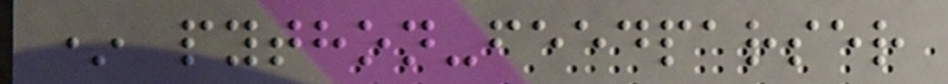* python-feedparser
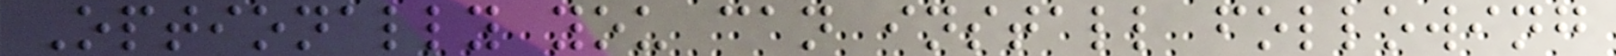Optionally you can install following
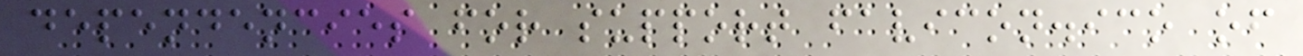dependencies for support favicon.ico of
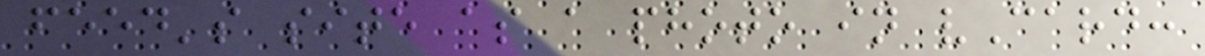feed's site as a photo in vCard:
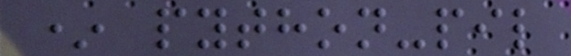* python-pil
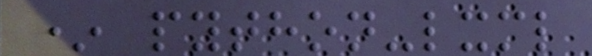* python-lxml
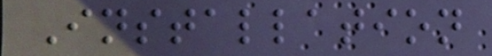Installation
